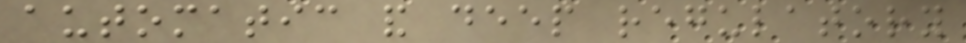automatic and deep regulatory
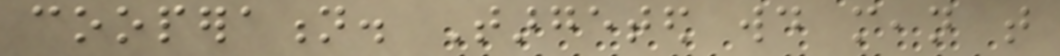cooperation. Targeted would mean that
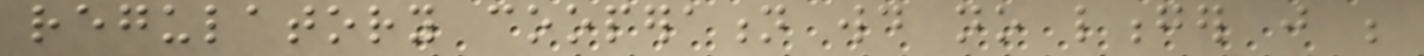regulatory cooperation would no longer just be
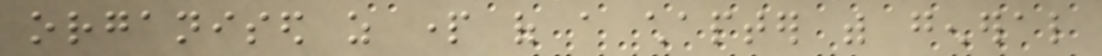organised as part of a chapter with general
